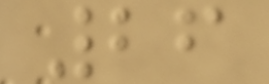26
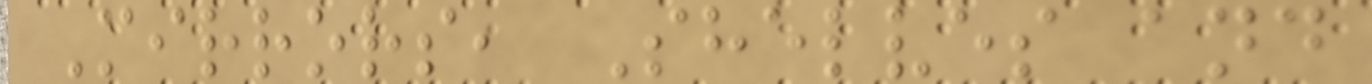Mirrors, Shelves and
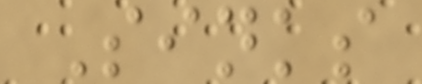Sinks
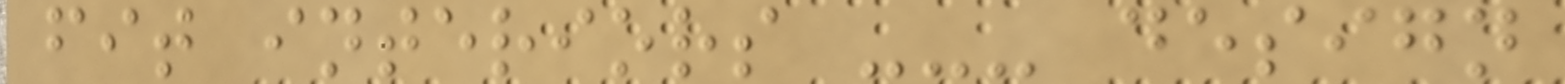fit interiors --- design
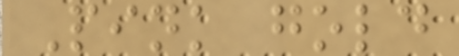Pink gold
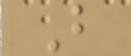B
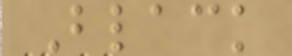Black
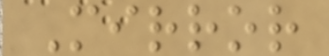Mirror
